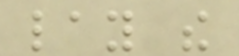lay the
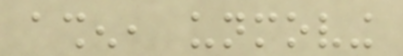ashen, unmoving
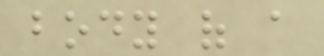body of a
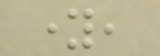young,
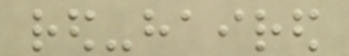red-haired
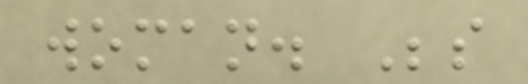woman. Beside
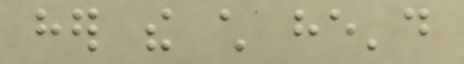her the child he'd
